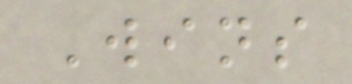Wins
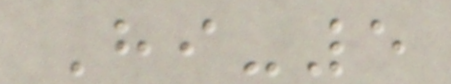Hi-5
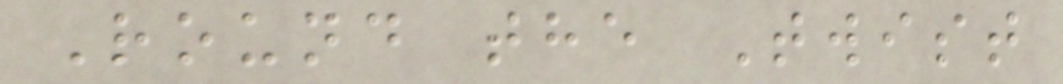Round the Twist
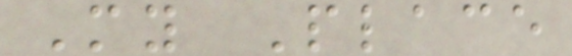My Place
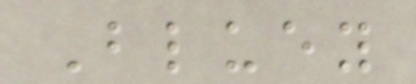Bluey
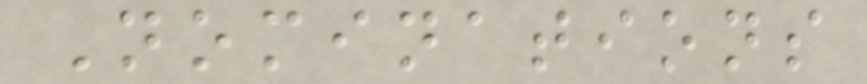Nominations
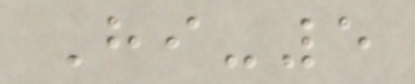Hi-5
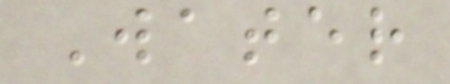Water
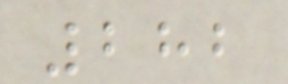282
